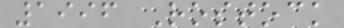1996 Rostock
